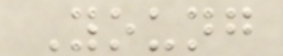Young
